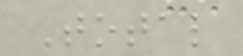Total
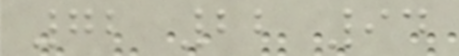72 22 94
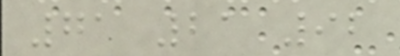71 21 92
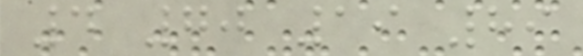4 70 19 89
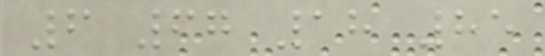6 67 18 85
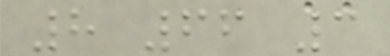8 66 3
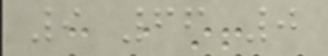9 66 0
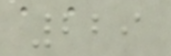229
